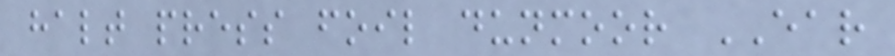halt press foil dunmoor EAR
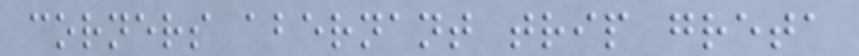corners abernant trip greta
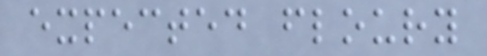expected floury
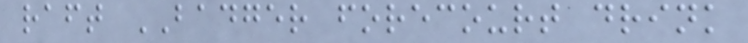raft BADGER forecourt drink
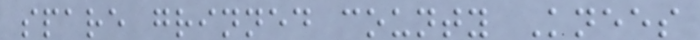spare grinned county Knees
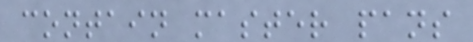contain master pans
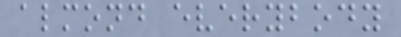almond everybody
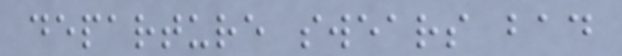departure swears bad
